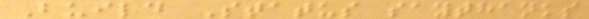Build Status saythanks
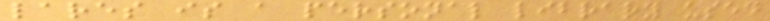lares is a personal library used
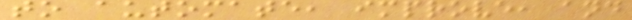to automate, improve, and
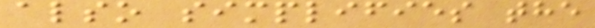also simplifies the
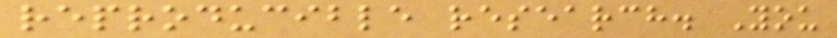reproducible research. You
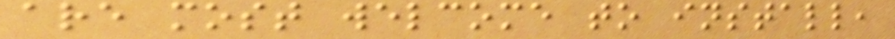are most welcome to install,
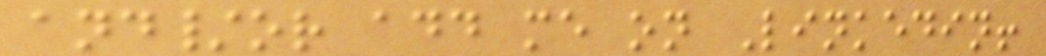and/or add me on Linkedin!
